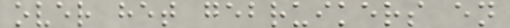over het gebruikers en
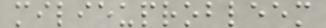milieuprobleem
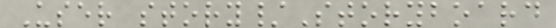User story/Storyboard
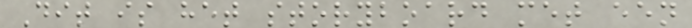Dit is het storyboard met een
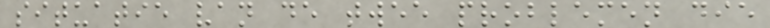situatie van de twee problemen die
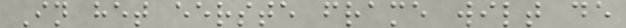In het eerste frame wilt de
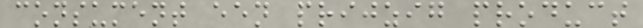consument een prijzig product
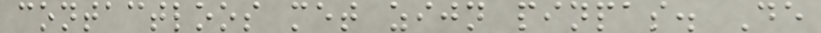contactloos met zijn pinpas. De
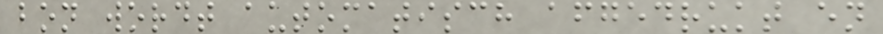bon wordt automatisch afgedrukt en
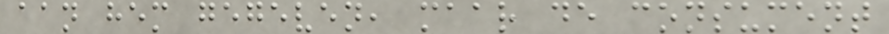aan hem gegeven, maar de consument
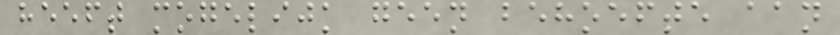heeft mogelijk geen behoefte aan
